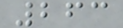263
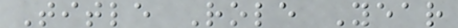Title Role Year
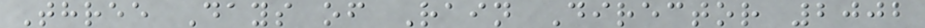Three Days of Rain Director 2002
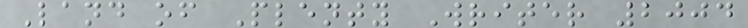Land of Plenty Writer 2004
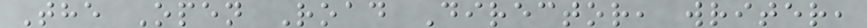The Open Road Director, writer,
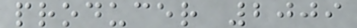producer 2009
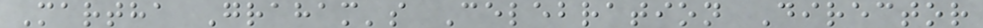Martha Graham's Celebration Director
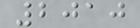2010
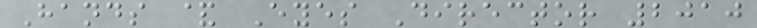Hands & Eyes Director 2010
